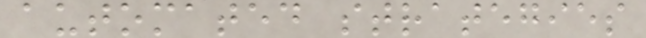automated strategies
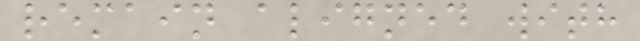remain aligned with
